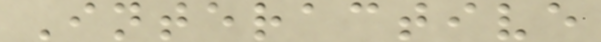Interactive
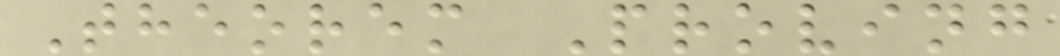Theorem Proving
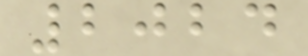2024
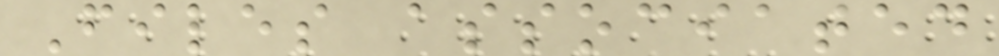Files associated
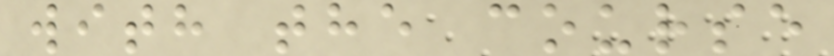with the course
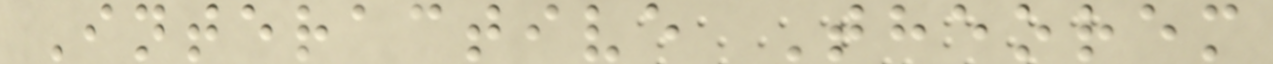Interactive Theorem
